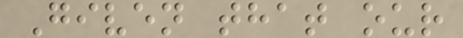Given that our
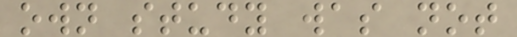own study was not
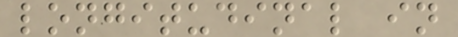longitudinal in
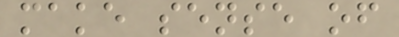make sense of
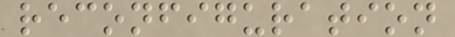reconfiguration
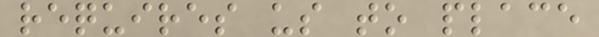requires us to place
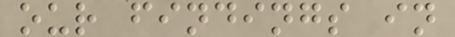our findings in
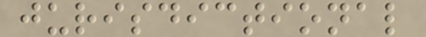jurisdictional
